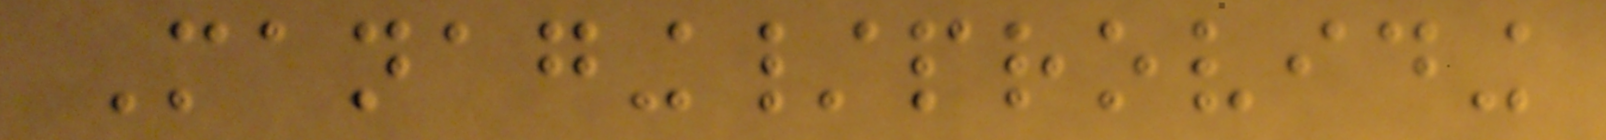Managing/providing
